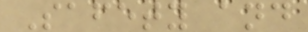Safety and
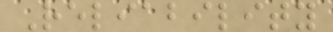Reliability
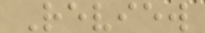Review
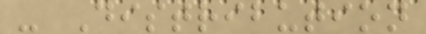- Distribution
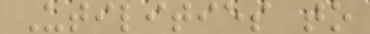Utilities to
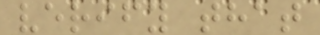verify that
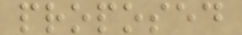proposed
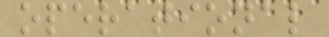operational
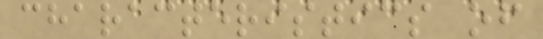characteristics of
